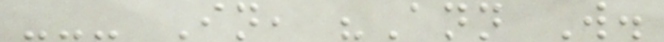--- In, "Ann W.
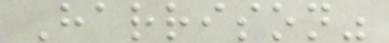Harrison"
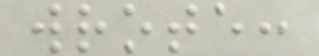wrote:
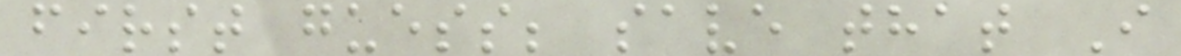first guess; save that I
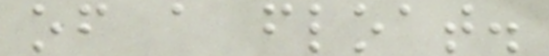of a float.
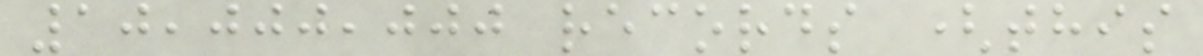10,000,000 records (this
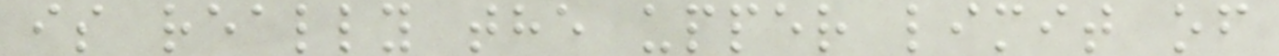is really the upper limit of
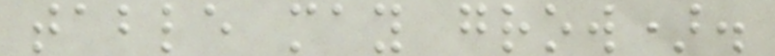table may grow).
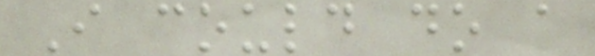I could do a
